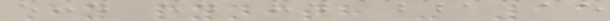By pynith - 11
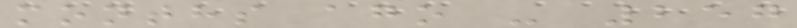months ago - 257
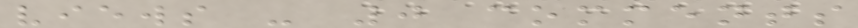views - 0 comments
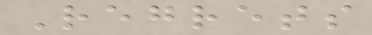Regrets
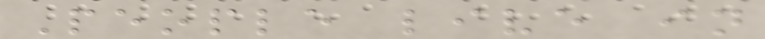People live in
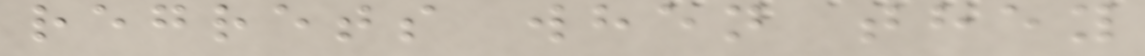regrets when they
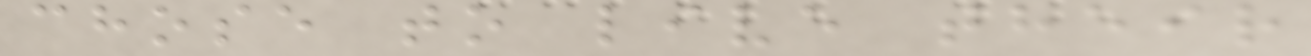chose to live their
